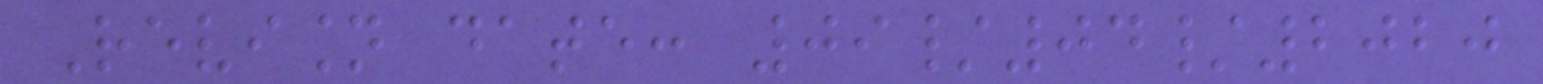Revision date: 09/04/2020
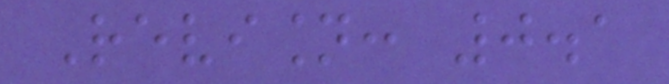Revision: 0.1
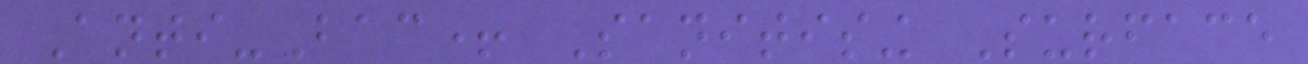Anti-Bac+ Sanitising Surface
